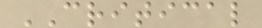CRITICAL
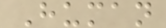Human
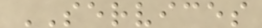SERVICES
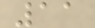11
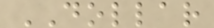DOLLAR
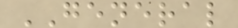GENERAL
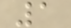1
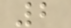2
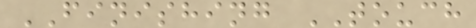FINISHING TOUCH
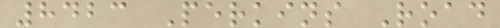8423 Perkins Road
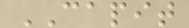CAPIT
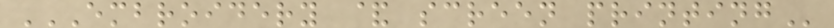EMBROIDERY & SCREEN PRINTING
